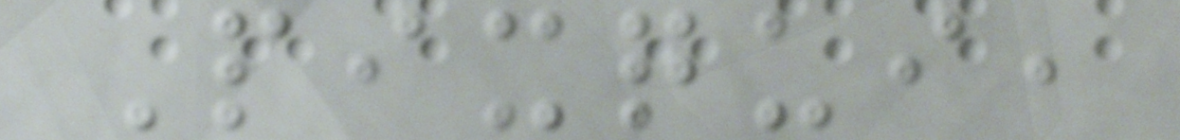Pixqui,
